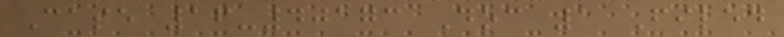Case 16-40173 Doc 1 Filed
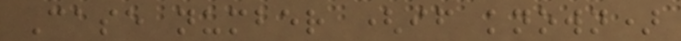Case number (if known)
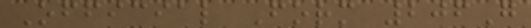Official Form 206G
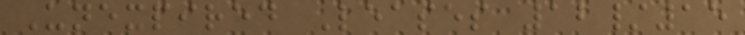Unexpired Leases 12/15
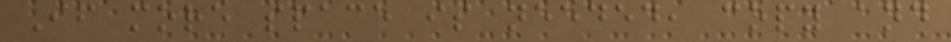If more space is needed, copy and
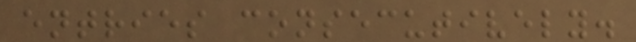entries consecutively.
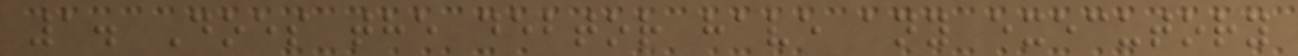1. Does the debtor have any executory
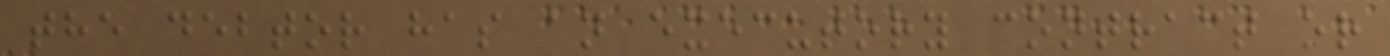the debtor has an executory contract or
